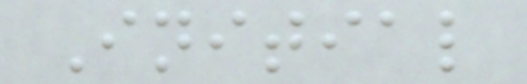Initial
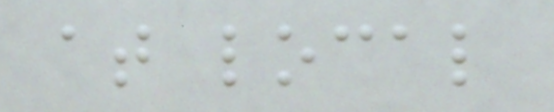at local
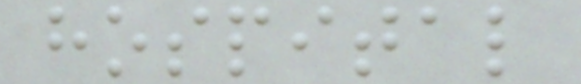hospital
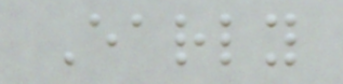Early
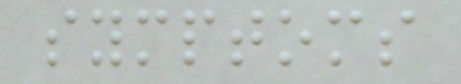symptoms
